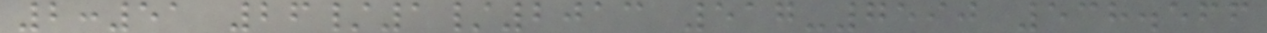2:51 26/1/2013 517-7590 538.566
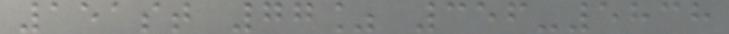151st 77% 356-5838
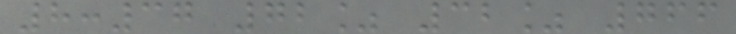8:37 72% 32% 766
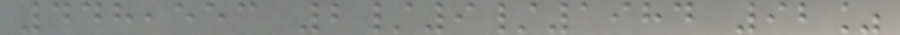448,553 2/9/1984 92%
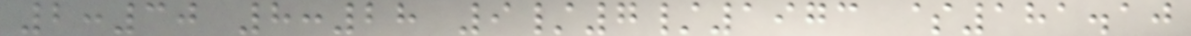2:30 8:28 9/7/1973 $181.10
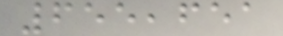655,651
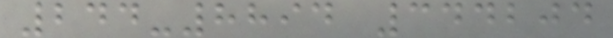244-8894 344204
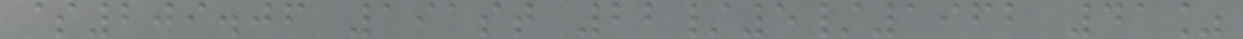$209.06 191st 22/5/1962 41%
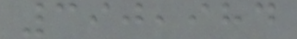390,984
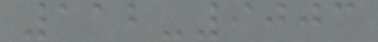112-9003
